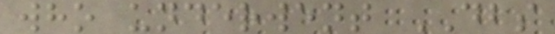who underwent DBS
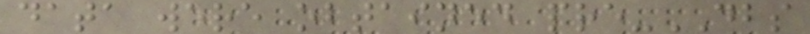data were obtained pre-DBS
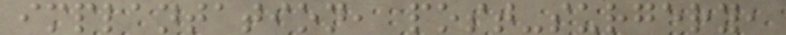implantation, post-surgery,
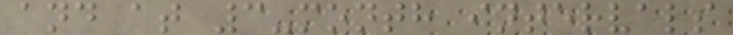and at 3-month intervals
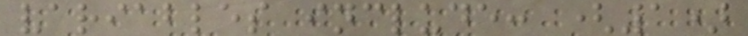variables include: (1)
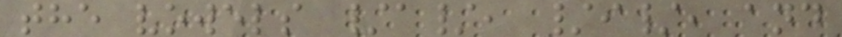the vowels /a/, /i/, and
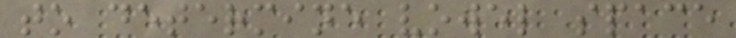to determine vowel space
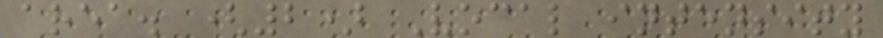area. (2) Vocal intensity
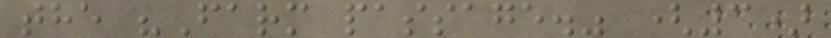the "Farm passage." (3)
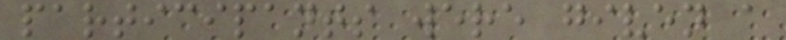participants were given a
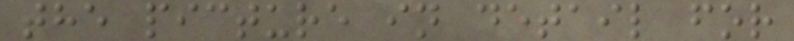the picture in detail for
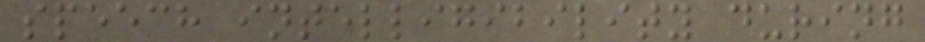speech intelligibility during
